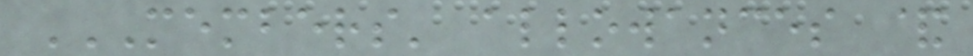MEMBERS' ALLOWANCES &
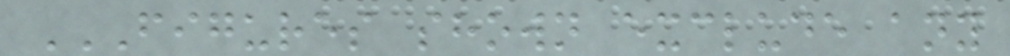FIGURES SHOWN EXCLUDE ANY
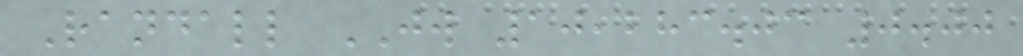Randall JW 10,283.03 0.00
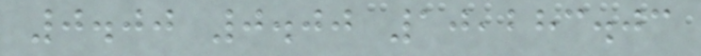0.00 0.00 10,283.03
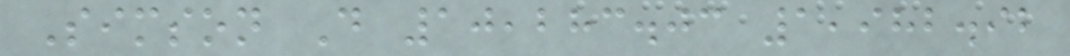Simson D 10,283.03 1,982.92
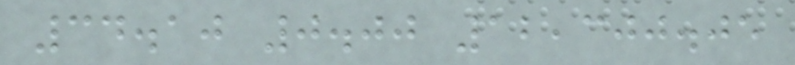34.10 0.00 12,300.05
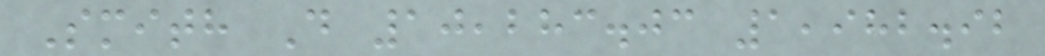Smith D 10,283.03 1,982.92
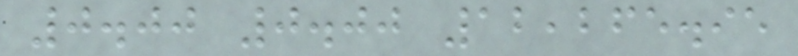0.00 0.00 12,265.95
